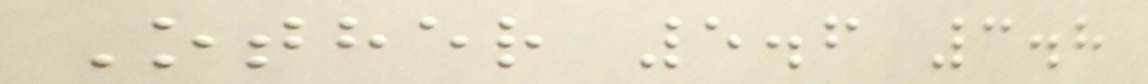Other 5.6 3.8
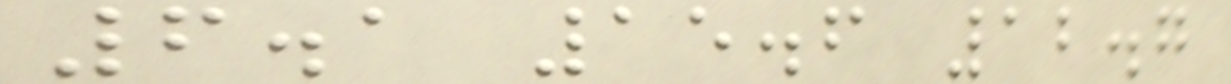6.1 15.6 12.7
